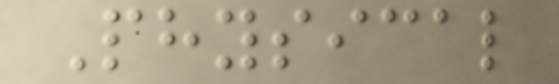Physical
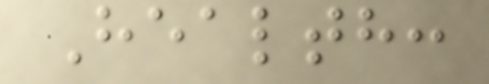Health:
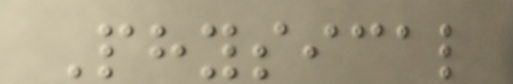Physical
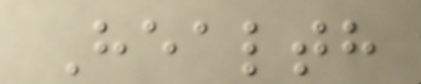Health
